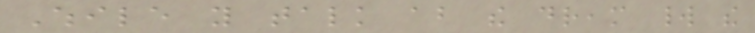While you talk about the dream world the
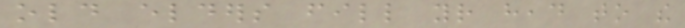old elders fill your head to the
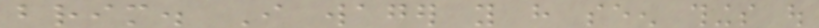brim. I wager you have seen things out
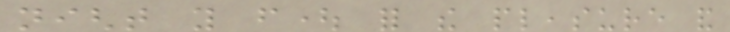night you fought for the pleasure and
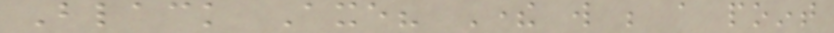Black Axe? There will be a point
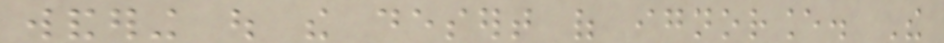wandering out the desert of ignorance. The
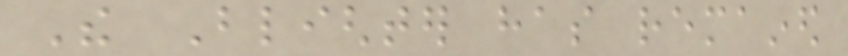The Blighter has remained
